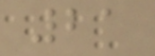21
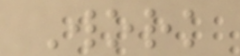Work
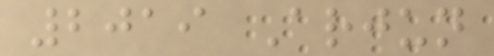2019 Arjun
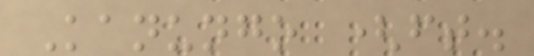Kanungo (ft.
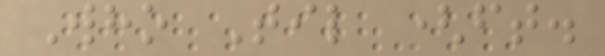Who Til (ft.
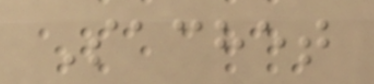Sachet
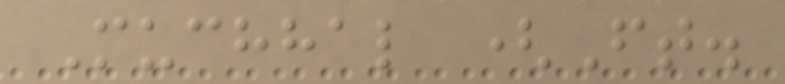Muchhal (Ft.
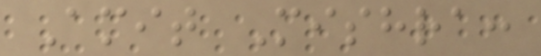Amit Mishra:
